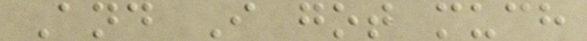And I got much
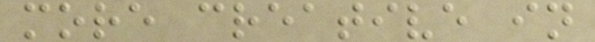more creative in
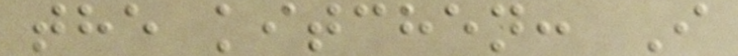the kitchen: I
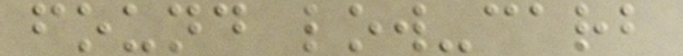found low-carb
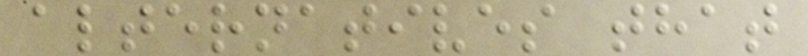alternatives that
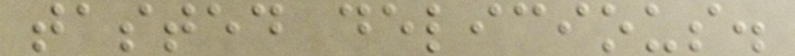tasted delicious.
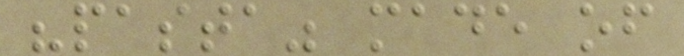"pasta" made of
